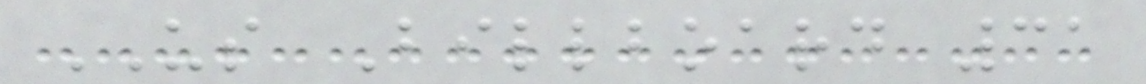US Billboard 31
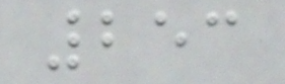253
